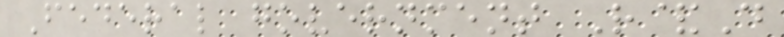Federal government R&D
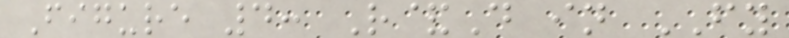Figure 4: R&D in FY
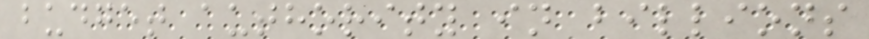budget authority in billions
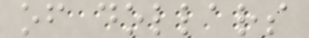of dollars
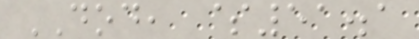DOD, $51.1
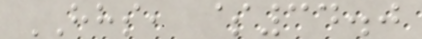HHS, $34.0
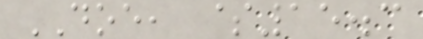DOE, $15.3
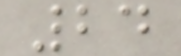24
